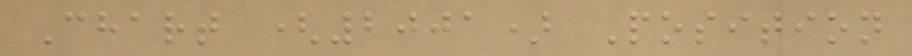Chart (2001) Position
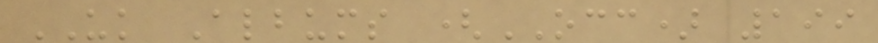UK Albums (OCC) 199
